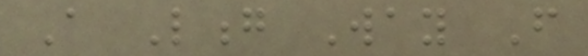A Long Way From
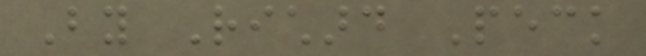By Richard Peck
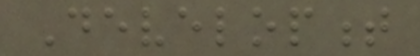Development
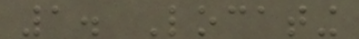1. Locating
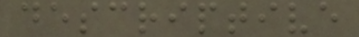descriptive
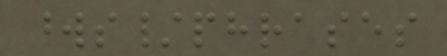words/phrases
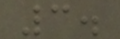3.
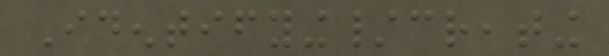Identifying/creating
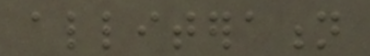alliteration
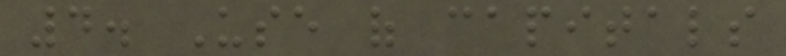4. Use of capitals
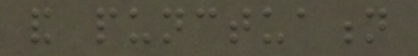and punctuation
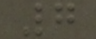7
